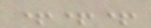+++
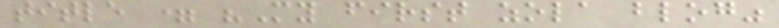title = "My first zola blog"
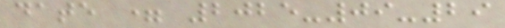date = 2025-09-29
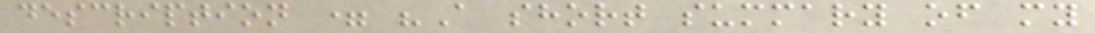description = "A short summary of my
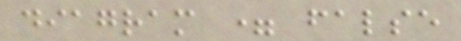diagram = false
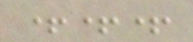+++
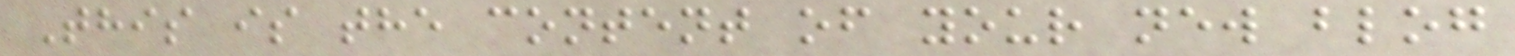This is the content of your new blog
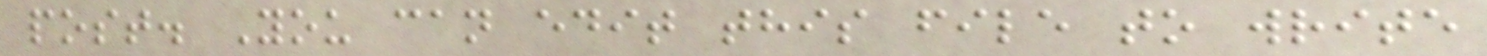post. You can edit this file to write
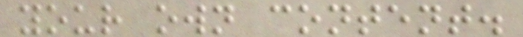your own content.
